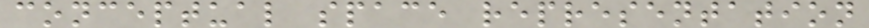conceptual space representation
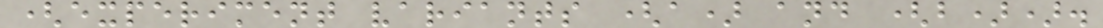(experiment variants (a) and (b)).
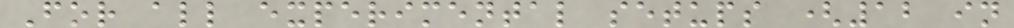For all experimental setups (12 in
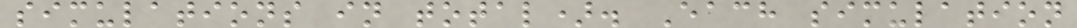simulations in total). Each simulation
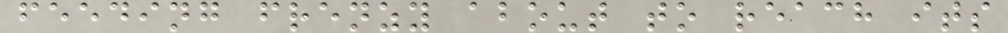feeding frenzy about to reach its
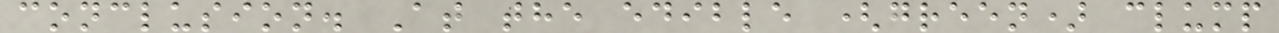conclusion. At the edible (green) clump
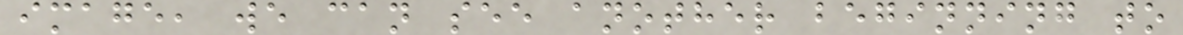image, we can see another beginning to
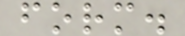form.
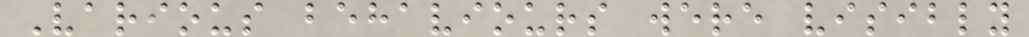Various behaviours were visibly
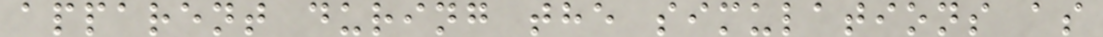apparent during the simulations as
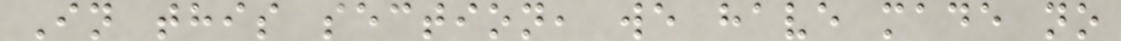In this section, we have made no
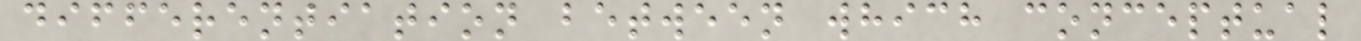differentiation between which conceptual
